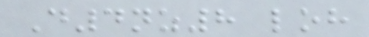D4nz8 loh
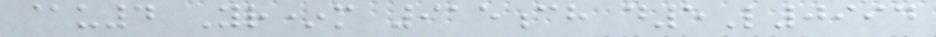@u4 Yr*m 915ch d5L0994
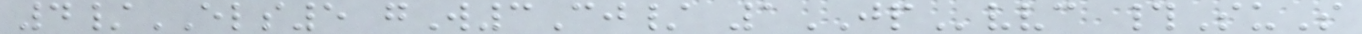4/ELS5 gW3Cj/ 1JPvvc #SuS
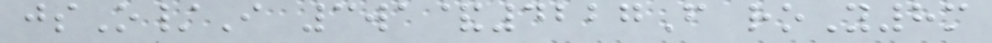jsO/I 3wa&4227F roY8m
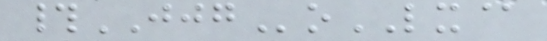#JJGoLX@
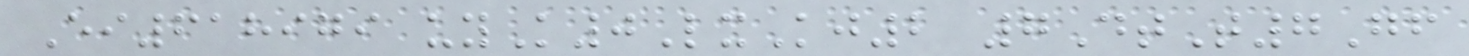Ei618979 uyK0LxKj2 7DtT7Gf
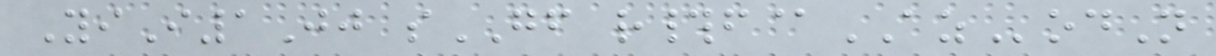YiI1Jj sGF r#f@AZodN
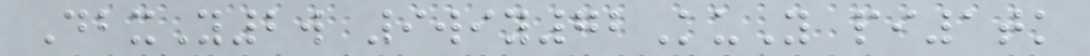DbxY2w 9wiy72KuY pi1tk
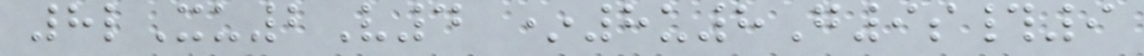8lXu2V4 *8u8G9s#9
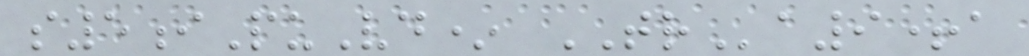s5iPuVd* TRa9+a
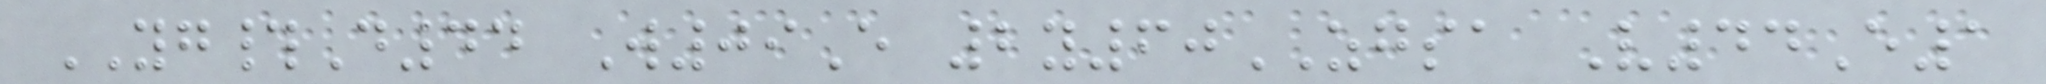YG#D44 W09E 2y60ZGSA V44E1
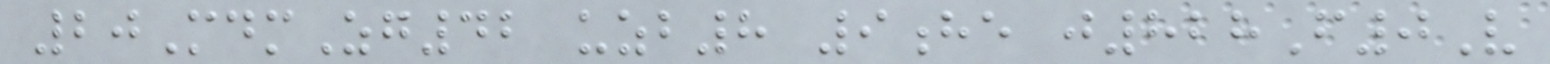20MdmZg42 uzb8 9he j828F0V
